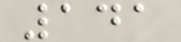141
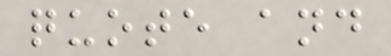quote and
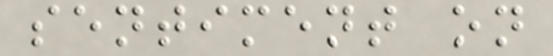sentiment on
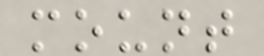mount
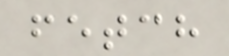fetch
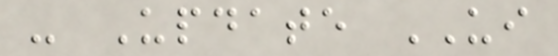- Update UI
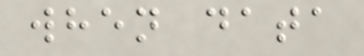when data
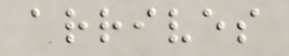arrives
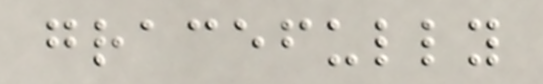gracefully
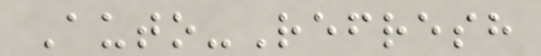Auto-Refresh
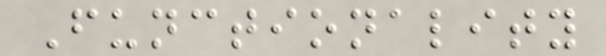Functionality
